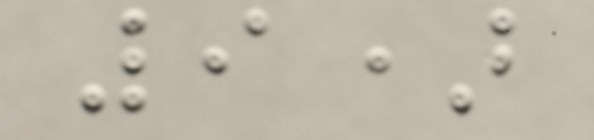9)
